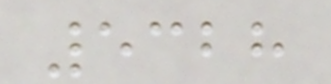5328
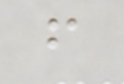f
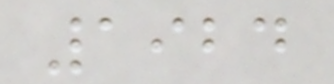1924
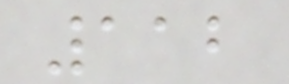112
